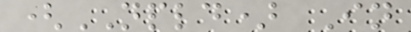(NPLD) In
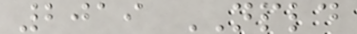2019 NPLD
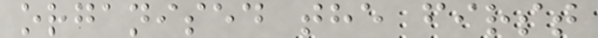organised the first
